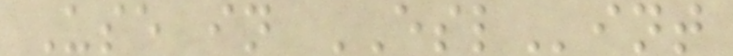Use in ESLint
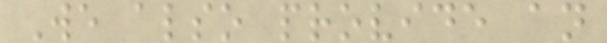We also provide an
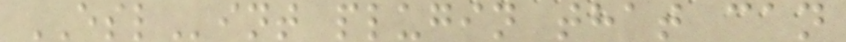ESLint plugin that can
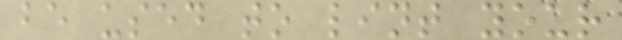be used to lint your
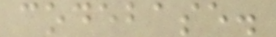codebase.
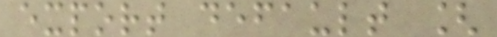export default [
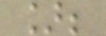];
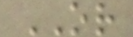OR
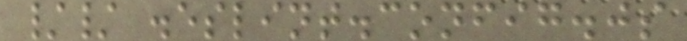// .eslint.config.js
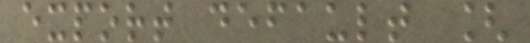export default [
